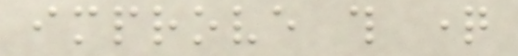improve this question
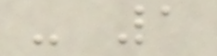- 1
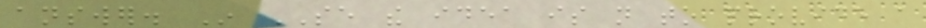answer. In SE the idea is not to provide a
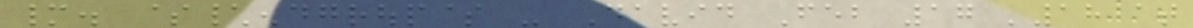many. $\endgroup$ - David Feb 17 '18 at
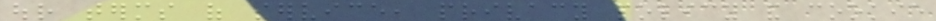our terms of service, privacy policy and cookie
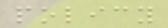policy
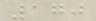170
